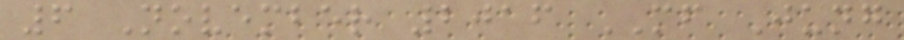6 November 2016 MF Jung
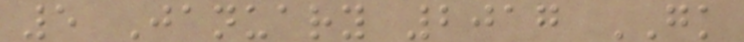5 January 2017 GK
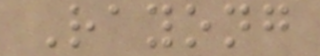Rayong
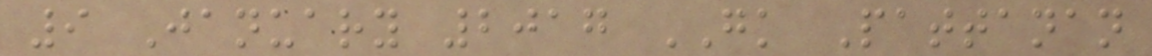9 January 2017 GK Pattanan
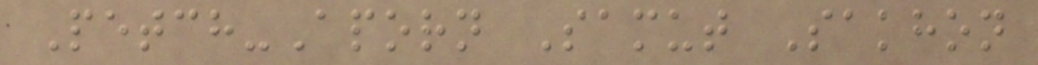Petch-Aporn Samut Sakhon
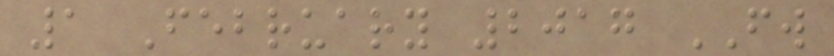1 February 2017 FW
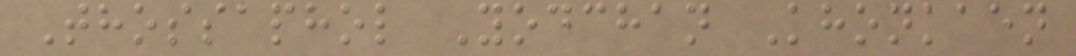Thossaphol Yodchan Khonkaen
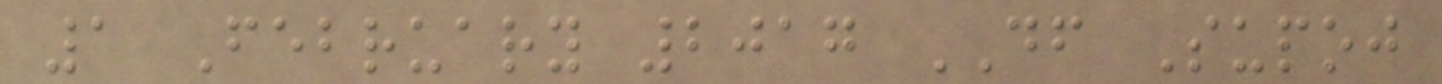1 February 2017 DF Supoj
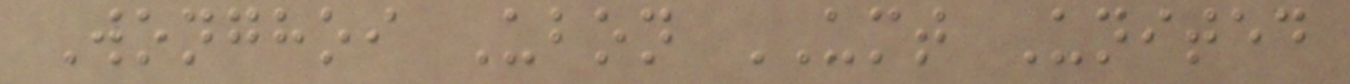Wonghoi Ubon UMT United
